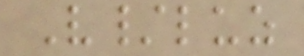V/luz
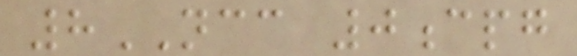8NCC 0cpg
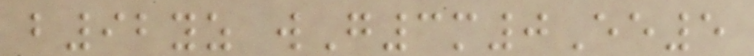b92yz wG3m0Ee5
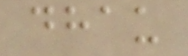dhau
